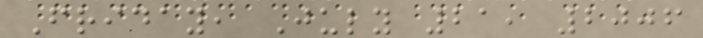Friday, July 21, 2006
